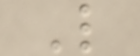L
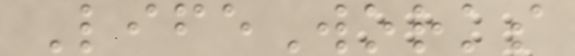LifeWorks
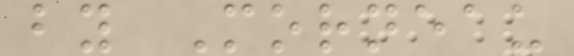by Morneau
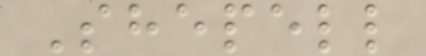Shepell
